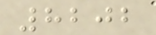8202
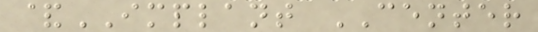&IMPLANT CENTER
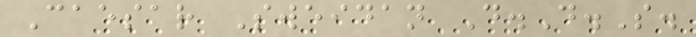Caesar Sweidan D.D.S.
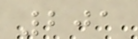201
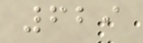629
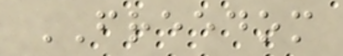FREEDOM
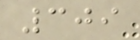309
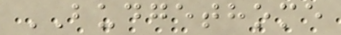BUDGETHOME
